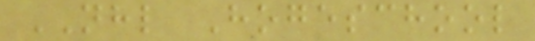NHL Hogeschool
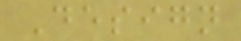Design
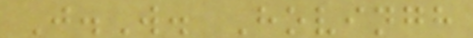J.W. Hovingh
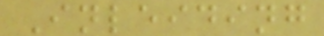Inleiding
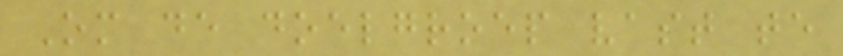Om de doelgroep vast te
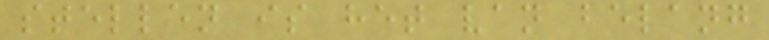stellen is het van belang
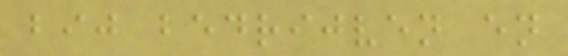bij bedrijven en
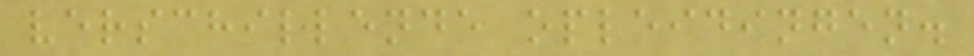verschillende opleidingen.
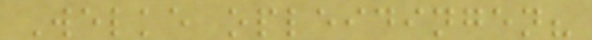Welke opleidingen?
